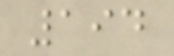194
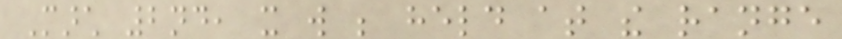March 2nd, it will be held at the range
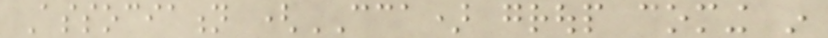Association (CCA) group coming in
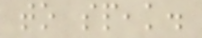to speak.
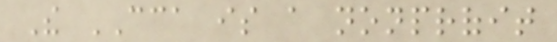The CCA is a nonprofit
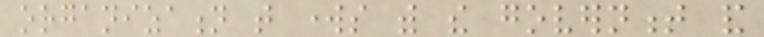organization that works with the government and
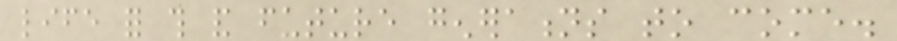life for this and future generations to come.
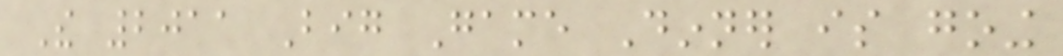The 2011 Big Game Dinner is going
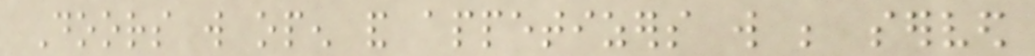Doors will open and appetizers will be served
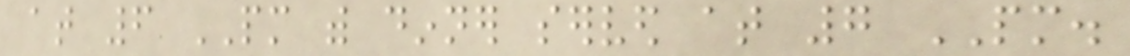at 6 PM with dinner served at 7 PM.
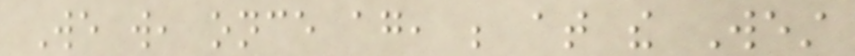We will, once again, be at the West
